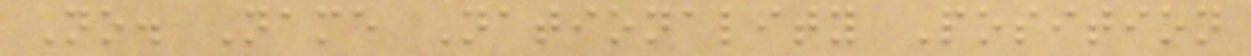No. Name Nationality Position
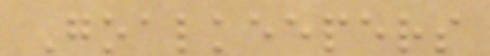Goalkeepers
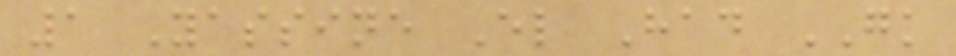1 Yassine El Had GK
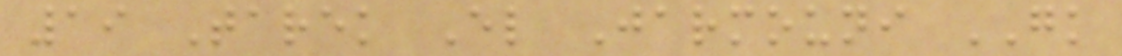19 Tarek El Jarmouni GK
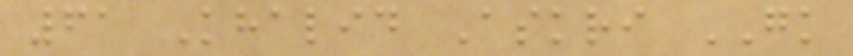61 Khalid Askri GK
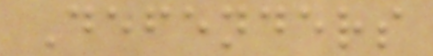Defenders
